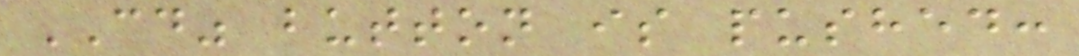CD" button is pushed:
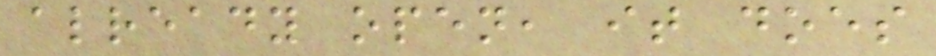already open, it does
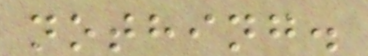nothing.
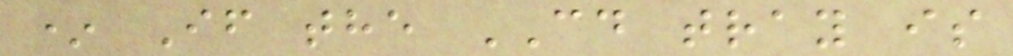* If the CD tray is
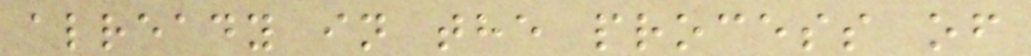already in the process of
